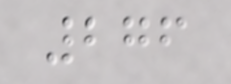276
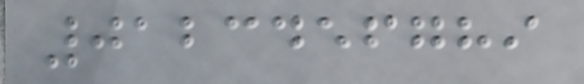0123456789
